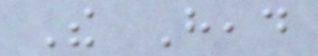The Head
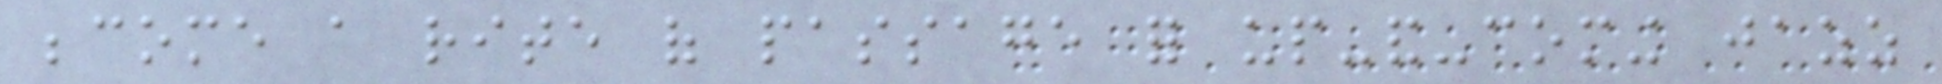become a rite of passage for up-and-coming jazz
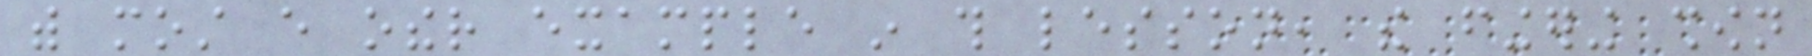with most every other example in this lesson, the fingering shown
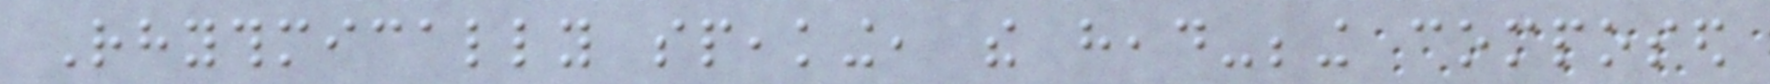Rhythmically speaking, the head-being composed
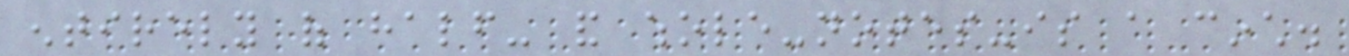entirely of half- and whole-notes-is a cinch.
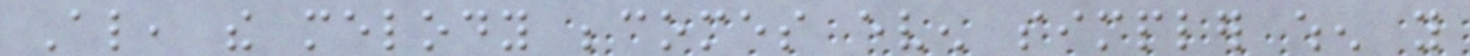Also, the melody becomes even simpler when you
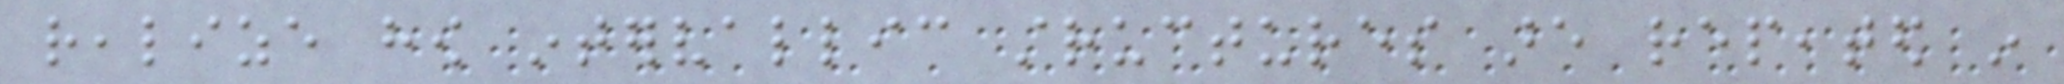realize how intervallic structures are repeated in
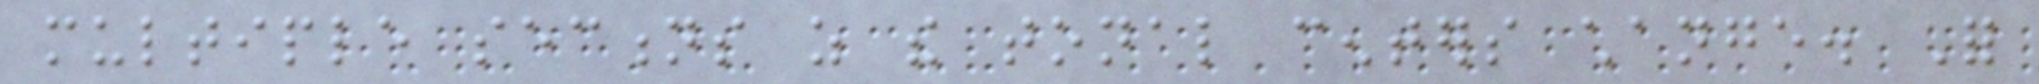multiple sections as the tonal centers change. For
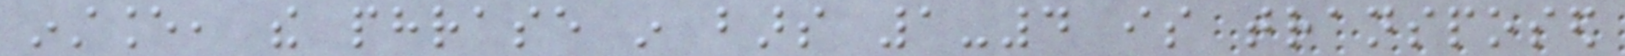instance, the phrase in bars 1-4 is transposed
